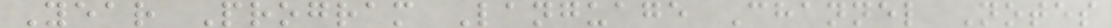Year Program Language Channel Notes
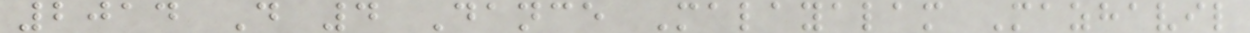2014 D 4 Dance Malayalam Mazhavil
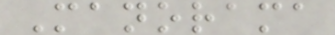Manorama
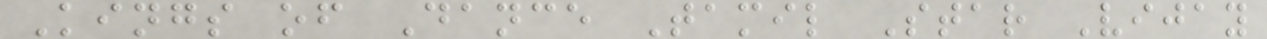Kings of Dance Tamil Star Vijay
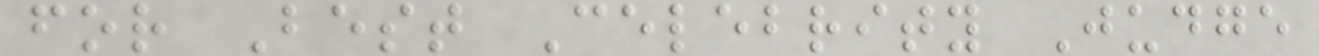for Best Celebrity Judge
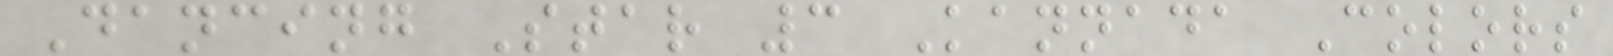Dancing Star 3 Kannada Colors
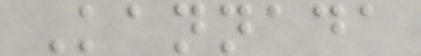Kannada
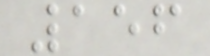156
